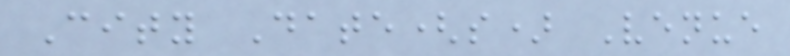City Date(s) Venue
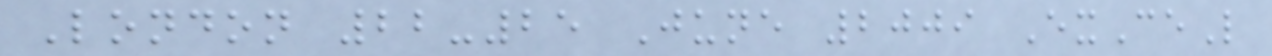London 22-25 June 2009 ExCeL
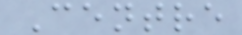Centre
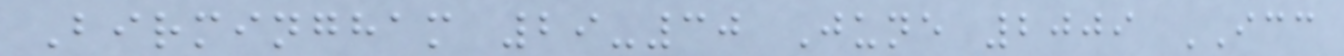Birmingham 29-30 June 2009 ICC
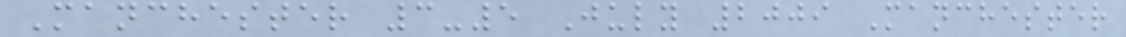Manchester 3-5 July 2009 Manchester
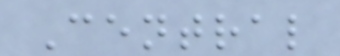Central
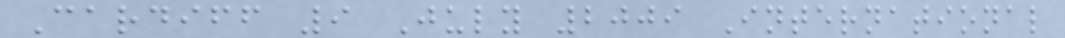Cardiff 9 July 2009 International
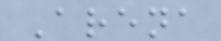Arena
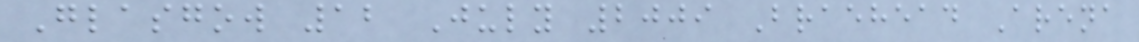Glasgow 12 July 2009 Braehead Arena
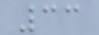33
